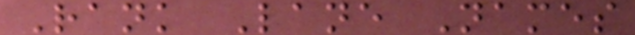Rank Lane Names
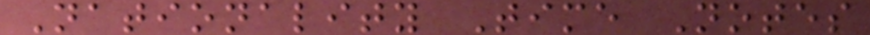Nationality Time Notes
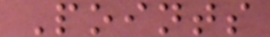Points
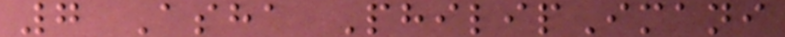7 Asha PhilipImani
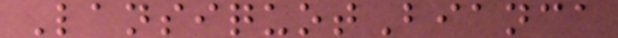LansiquotBianca
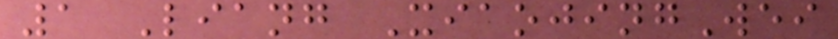1 Liang XiaojingWei
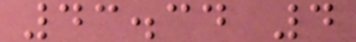43.34 4
